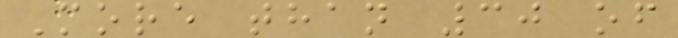More than 30 of
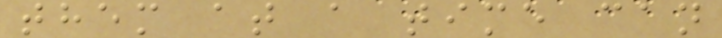them at a time can
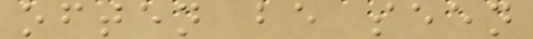often be seen
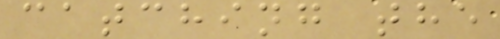catching the
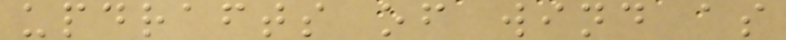updrafts of wind as
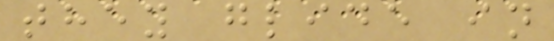they glide in
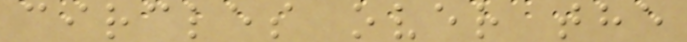circles over the
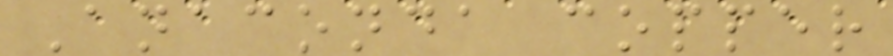Anaconda copper
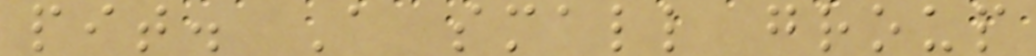pit. A small group
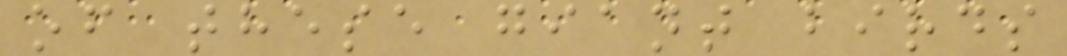of these giant birds
